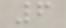6
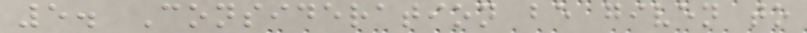5. Consideration be given to
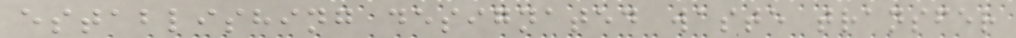establishing designated waste transfer
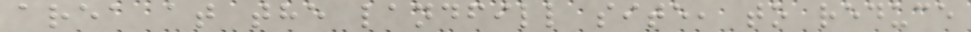area at the landfill site, to reduce
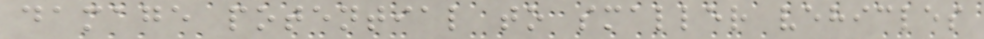damage potential to smaller vehicles
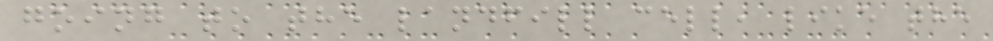going to the landfill cell, like the
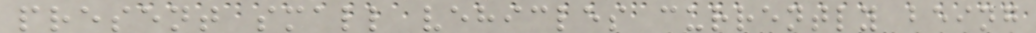present small vehicles currently being
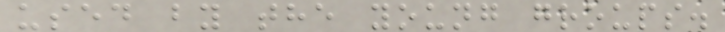used by the young groups.
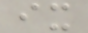ix
